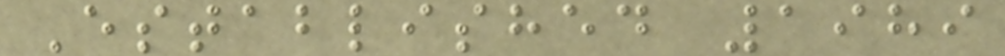Established 1989
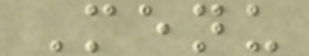Menu
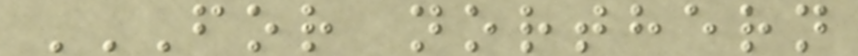FOR NORTHERN
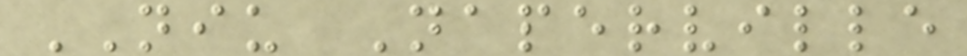NIU Naperville
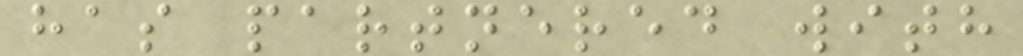has partnered with
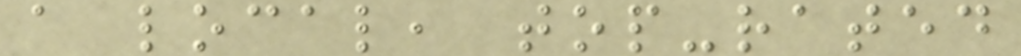a local, top-rated
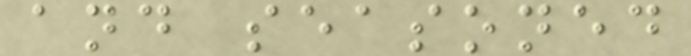and seasoned
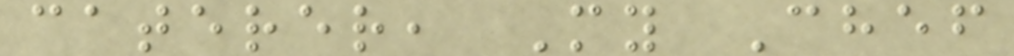caterer, My Chef
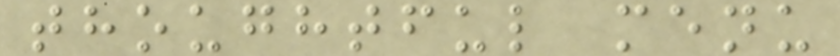thoughtful menu
